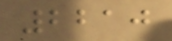2210
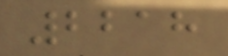2218
